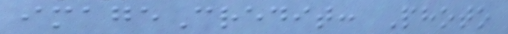imageCredit: Photo
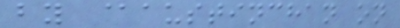by @austinchan on
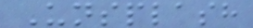Unsplash
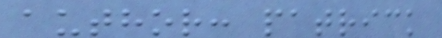author: patrick
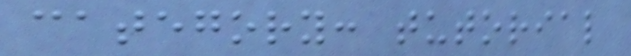category: tutorial
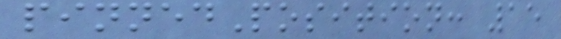pinnedPosition: 15
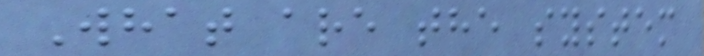What are the system
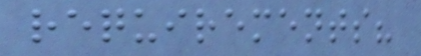requirements?
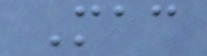Mac
